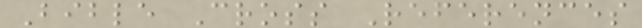Bible Cross References
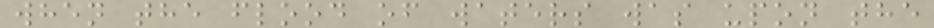when the flood of waters was upon the
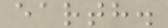earth.
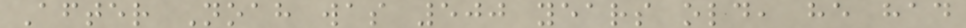After Noah was 500 years old, he had
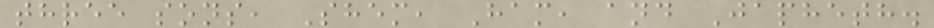three sons, Shem, Ham, and Japheth.
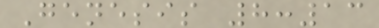Genesis 8:13
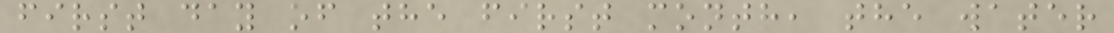first day of the first month, the water
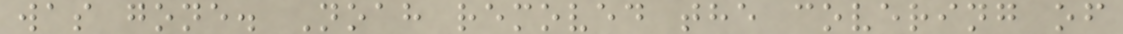was gone. Noah removed the covering of
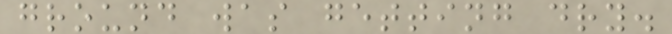ground was getting dry.
